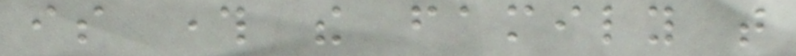is through the family that
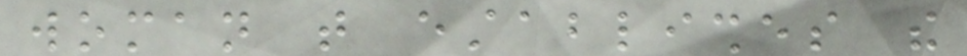woman that establishes the
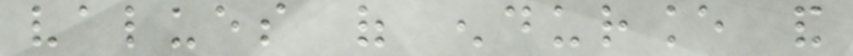values of endurance and
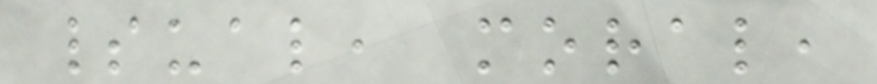spiritual, moral,
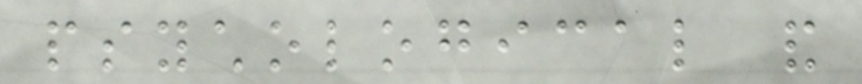psychological and
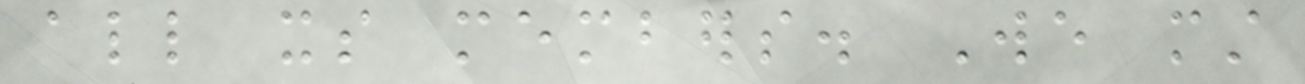all its members. We must
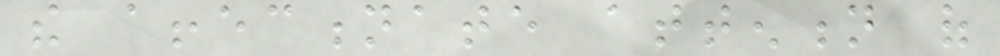the affectionate attention of
